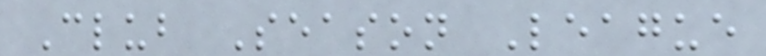Club Season League
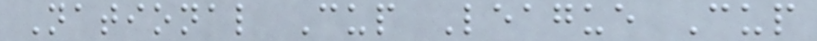National Cup League Cup
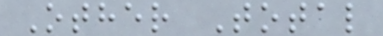Other Total
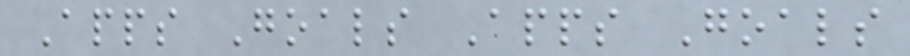Apps Goals Apps Goals
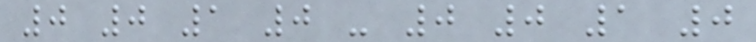0 0 1 0 - 0 0 1 0
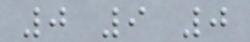0 9 0
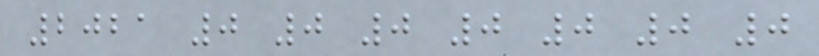2021 0 0 0 0 0 0 0
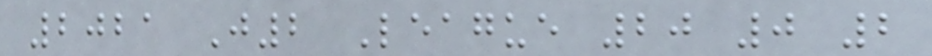2021 J2 League 20 0 2
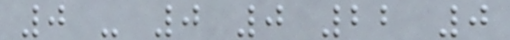0 - 0 0 22 0
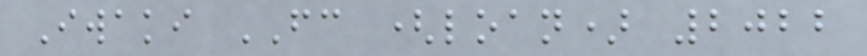Iwaki FC (loan) 2022
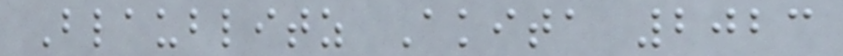Blaublitz Akita 2023
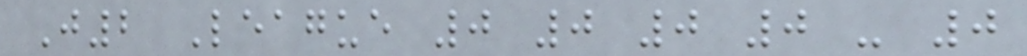J2 League 0 0 0 0 - 0
